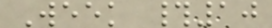Week #10
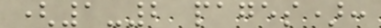(1-2 pages):
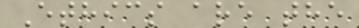Ethics are the
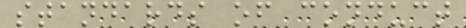standards of conduct
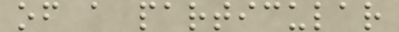of a particular
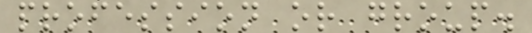profession or group.
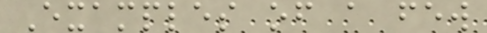Examples of a few
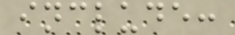include:
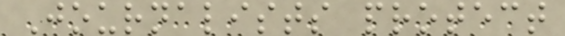Journalists protect
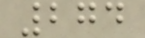274
